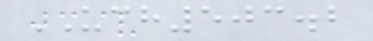UCH503.2
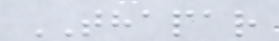THAPAR
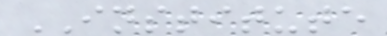INSTITUTE
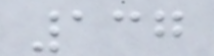137
